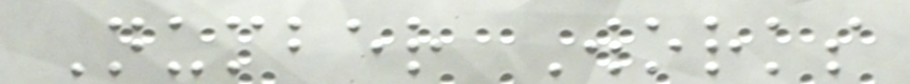Number Works
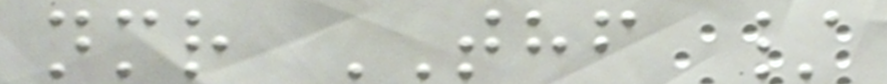nmr THF /
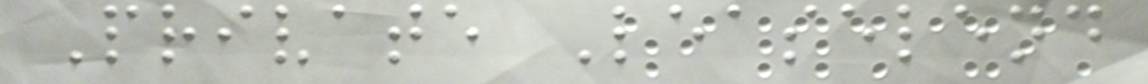Private Leaselend
